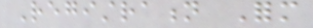Registration Form
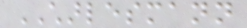CHARLESMANN
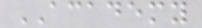ACADEMY
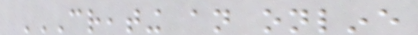CREATING AN ONLINE
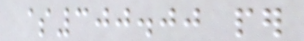$300.00 per
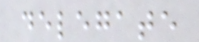delegate
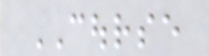COURSE
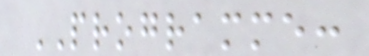PROGRAMME:
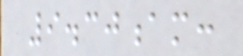9.30am:
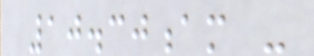10.30am -
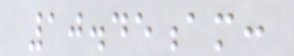10.45am:
